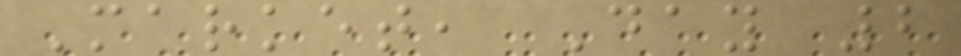Market, Day 2
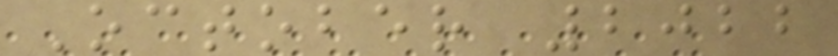October 2022
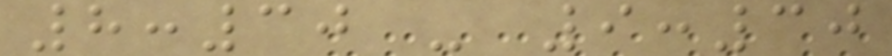8:30 - 9:30
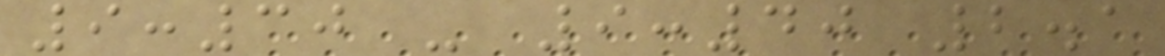9:30 - 9:40 2.1
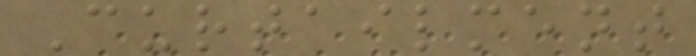Curtailment
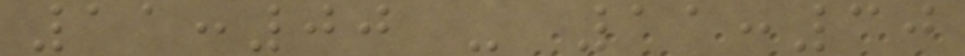11:00 - 11:30
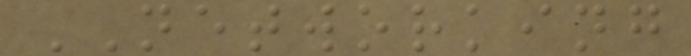NETWORKING
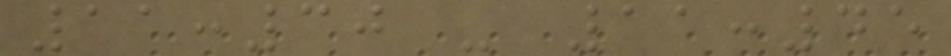11:30 - 11:45
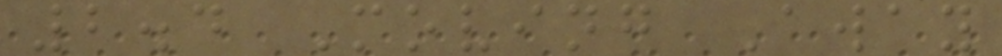2.4 Moving Away
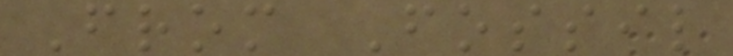From Fossil
